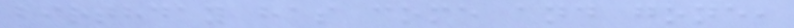birthday has come and gone,
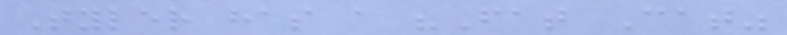Tyler has a "Fat Cat"
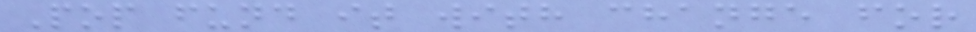Pop fund it with change for
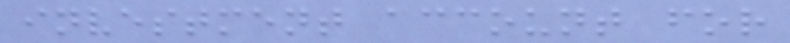investment account for
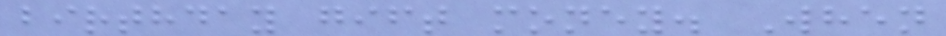birthday gift money. When
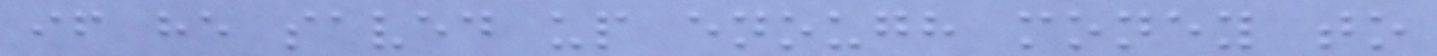if he saved up enough money to
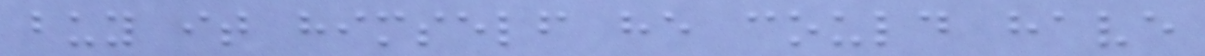buy it himself he could have
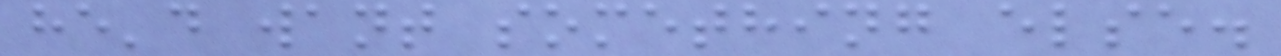he'd want something else.
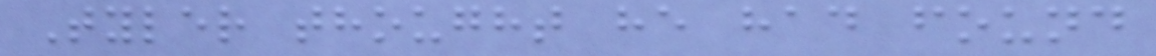Tyler thought he had found
